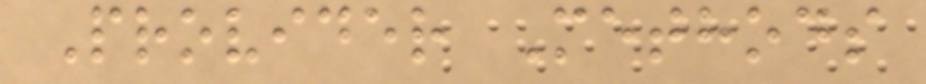Provider Methods
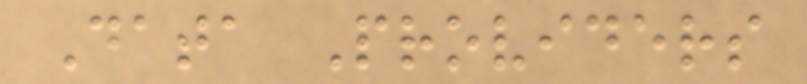Data Providers
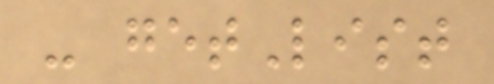- getList
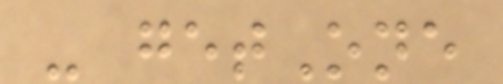- getOne
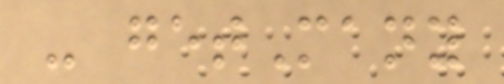- getMany
